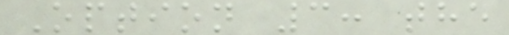Option 3: the
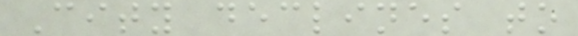City declines to
